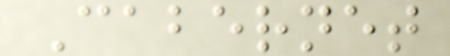Cabernet
